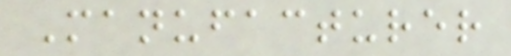Manufacturer
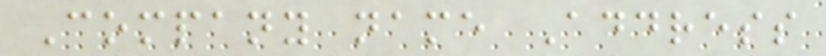Company name Address
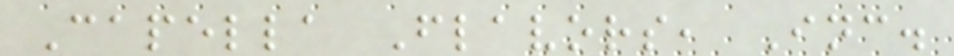Capella Flavors, Inc.
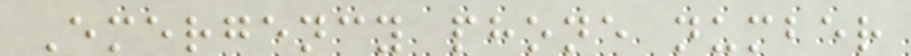Emergency phone number
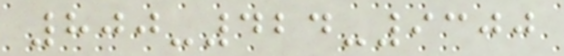800-424-9300
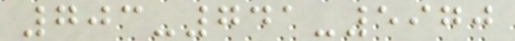703-741-5970
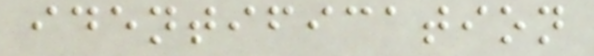identification
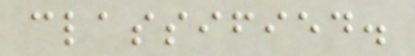classified.
